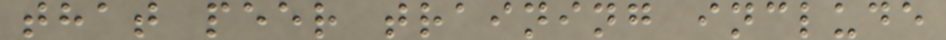that peer training include
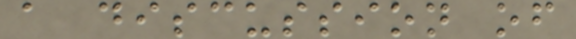a discussion of
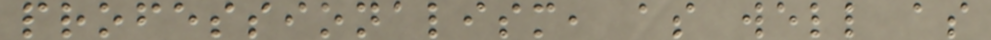professionalism, as well as
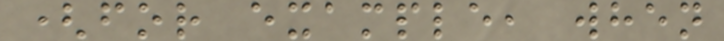(for example, when
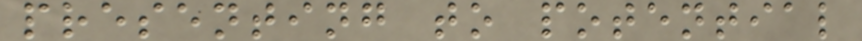presenting to potential
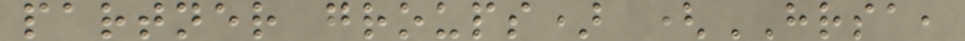partner groups) (HRSA,
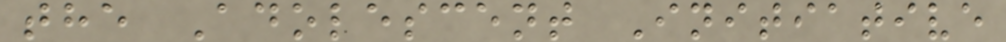the Adolescent Initiative
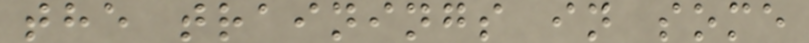the trainings in some
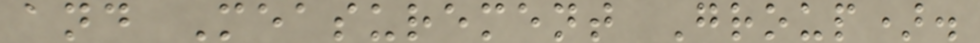and Measurement Group).
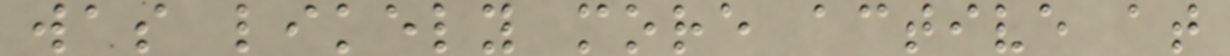was likely more active at
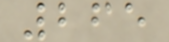265
